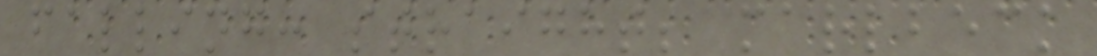falling: straight; marlbeck
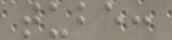tube:
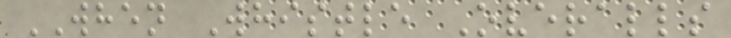WHEN Whistle Overalls
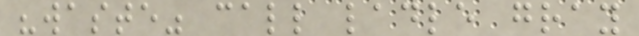"waste" call ladle gray
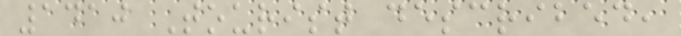1410 Tourist described,
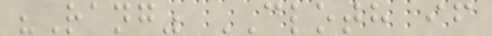"Rang" CLOTH if
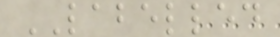LABELLED
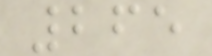265
